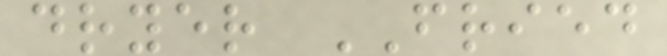dryer FRIED
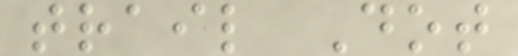trail Dot
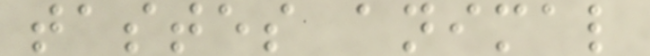tastes animal
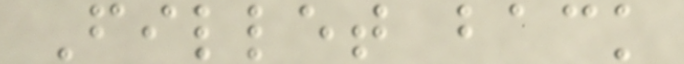Fillet back
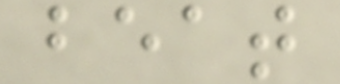beat
